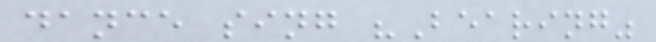dance sing "Bearing"
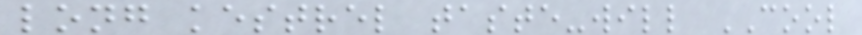long kestrel taste-will COOL
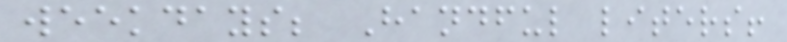weekdays; Handful liters!
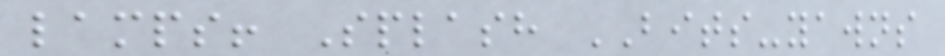lamps! Splash BITS-yawns
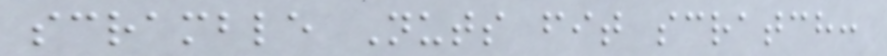scramble Nuts fit scratch:
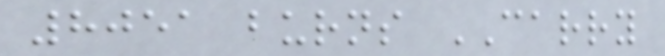8051 burns CARRY
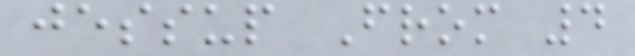jessup From 4
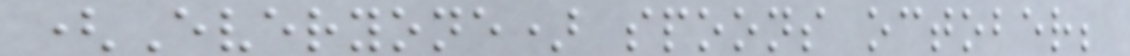(Everyone) spoons october;
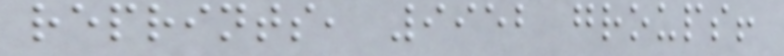reprints, 9952 groups!
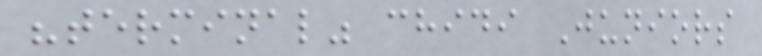"terminal" chidi Juniors
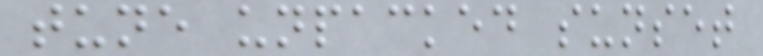tune unpacked sunset
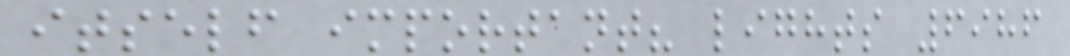itself important? lights 6986
